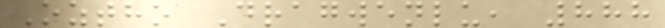Oztho Dragwenlu, 888
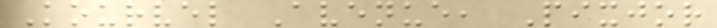Kourvel Avenue, Pixjor
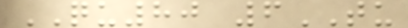QU80 6TU
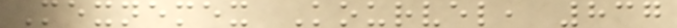Mexnemex Kourvel, 837
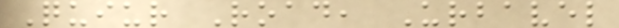Quiur Road, Urbavel
